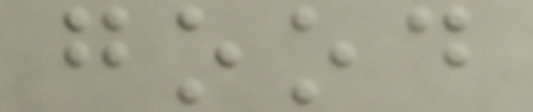good
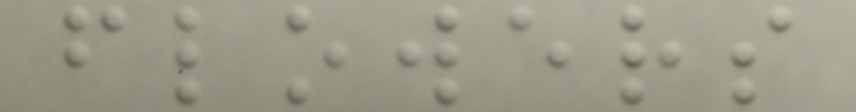flowers
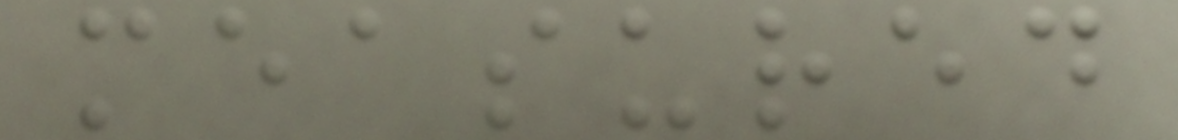measured
